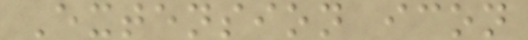Extension icon
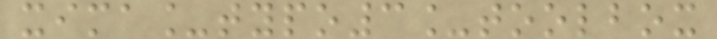xima_typo3_toolbox
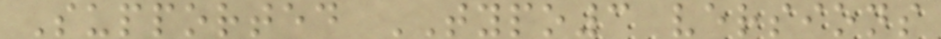Supported TYPO3 versions
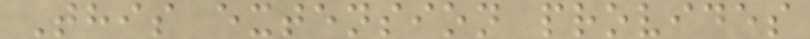This extension provides
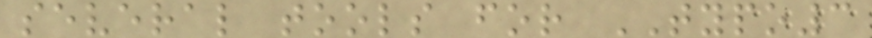several tools for TYPO3
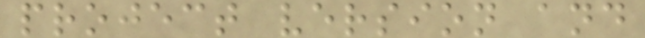project version and
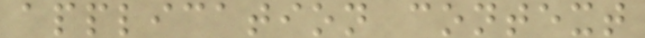application context
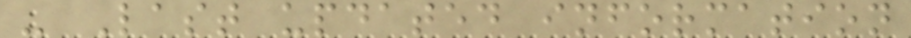- Last updated information
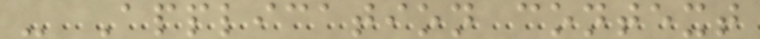- Application context
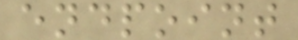endpoint
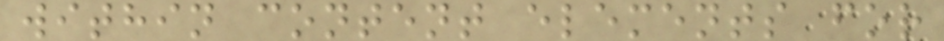within content elements for
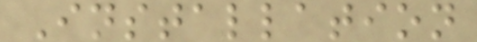Installation
